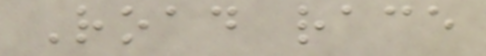Road race
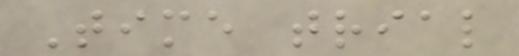Time trial
